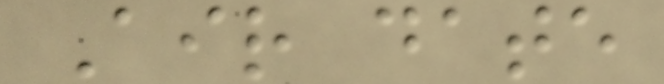Air date
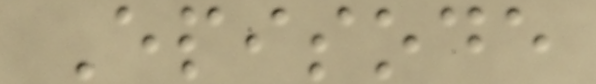Episode
